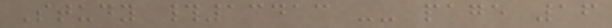Study #13413 -- page 16
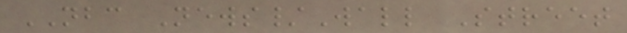NBC News/Wall Street
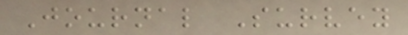Journal Survey
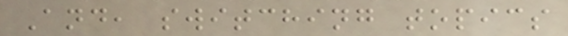And, switching topics
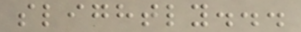slightly...
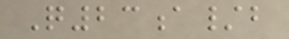Q23a/b
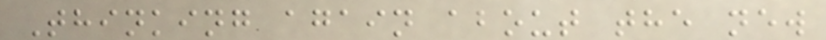Thinking again about the new
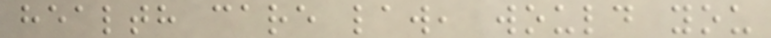health care law, would you
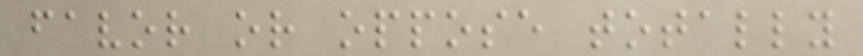favor or oppose totally
